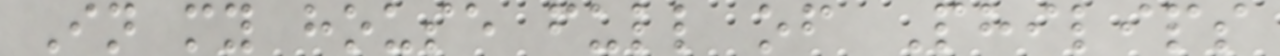In my house full of Philips
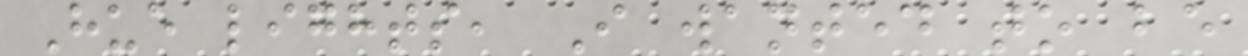Hue lights, I wanted to be
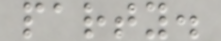party.
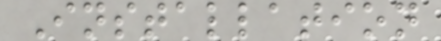Installation
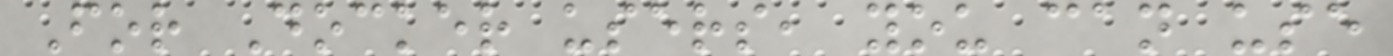For Docker users, you can use
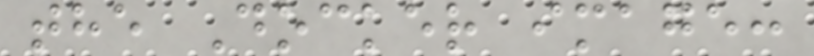the Docker image:
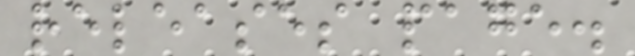releases page.
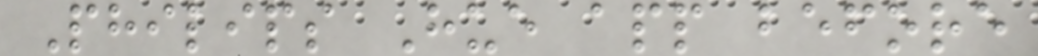Philips Hue app before
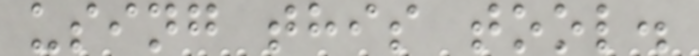using this tool.
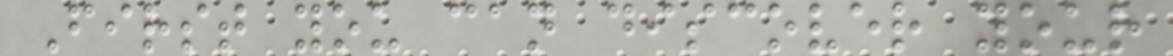First you can discover your
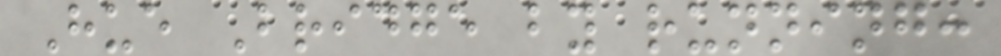Hue Bridge by running:
